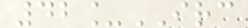42_IRC
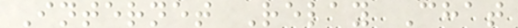Internet Relay Chat
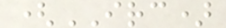(IRC)
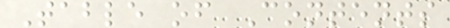Table of Contents
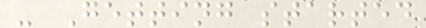- Getting started
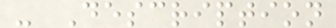- Description
